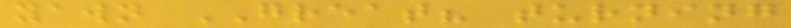yawn GREAT? turning
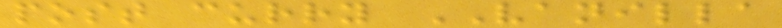post curry VANILLA
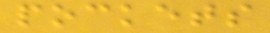pockets
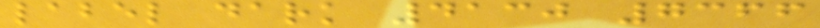label dark 4130 7366
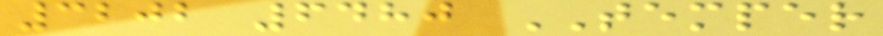3202 6480 TEMPER
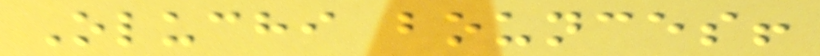Oluchi bounces!
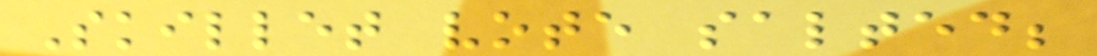Skillet vote salted;
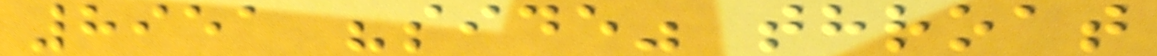8951 "side" throat
